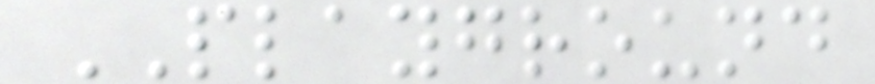PLAYGROUND
